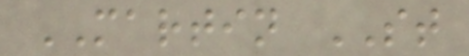MARTIN ST
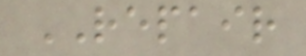REPAIR
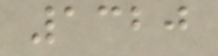1320
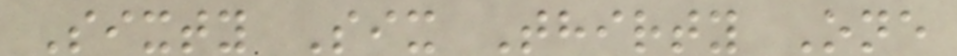Sixty Six Thirty One
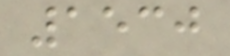1530
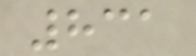831
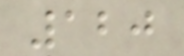120
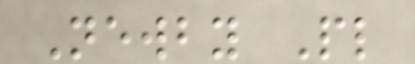Newby Pl
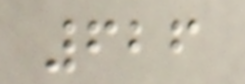626
